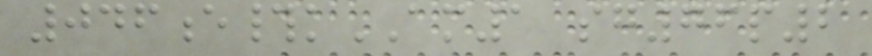046e#kAM1 sg76p2
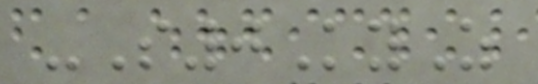-S0KyZ
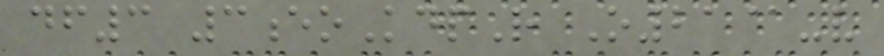df3 3eoKdpR O21@-v
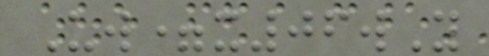Uw=x06wY
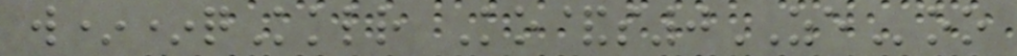w**qKklr Ko&s0ZEoo
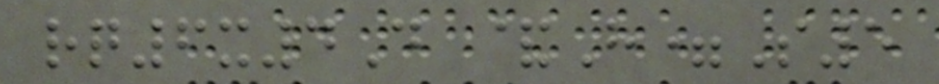rq6x4D &H=S5
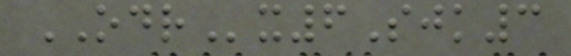ODRx6Sjk3
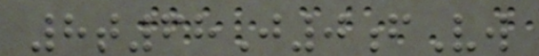8t68J0fVw
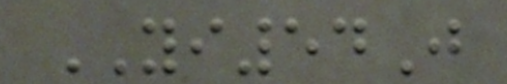YI54J
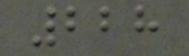228
